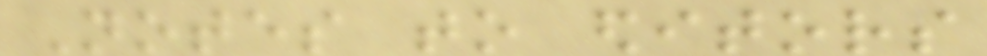Notes to editors
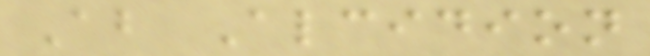About Alcidion
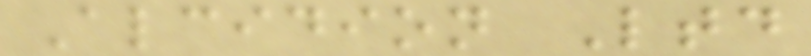Alcidion Ltd
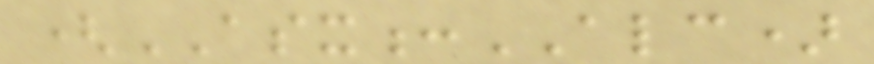(ASX:ALC)
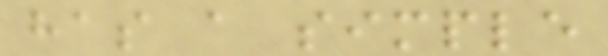has a simple
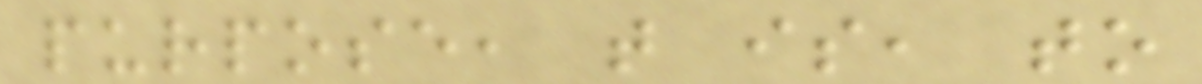purpose, that is, to
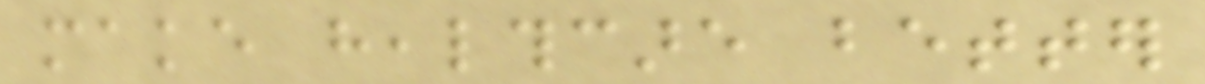make healthcare better
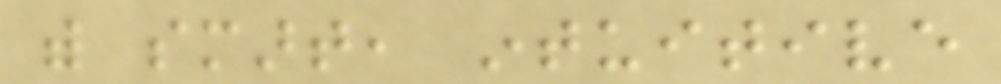with smart, intuitive
